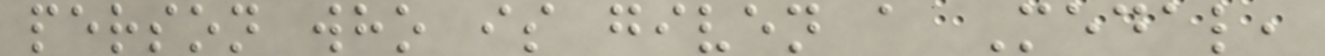person who is given a Medal,
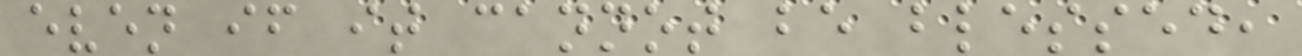even if it cannot be blessed,
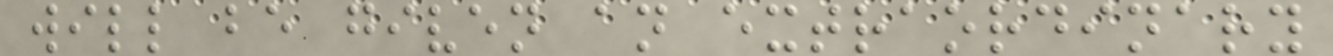will be given an extraordinary
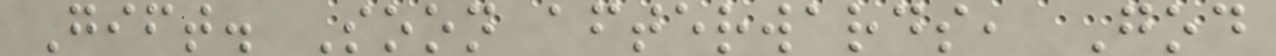Gift. Soon afterwards, God
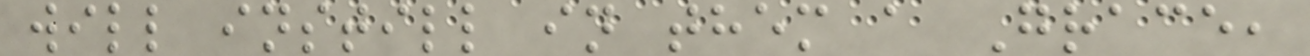will instill in them a Grace,
